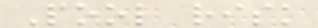Pool risk
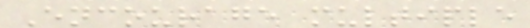Encourage multiple
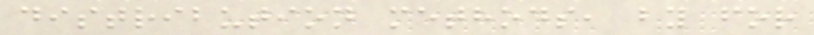distribution methods, by for
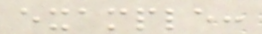example:
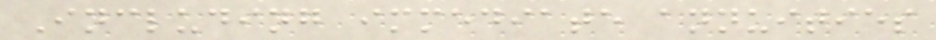Including immediate annuities
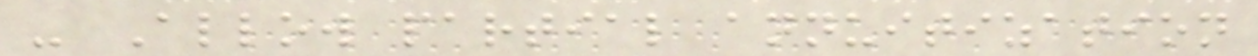- Allow partial annuitization
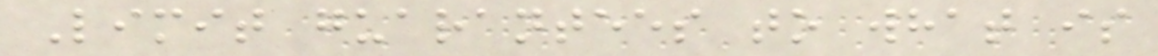Limit guarantees to what is
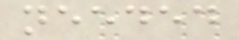needed
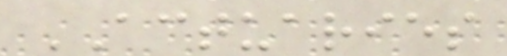ACTUARIES
